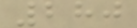280
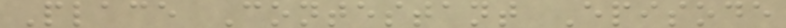Place Contestant Episode
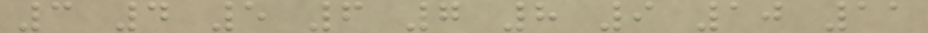3 4 5 6 7 8 9 10 11
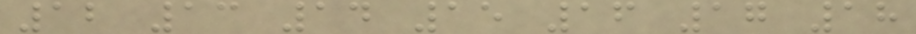12 13 14 15 16 17 18
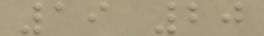19 20
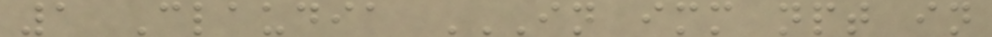1 Claudia IN IMM NPT IN
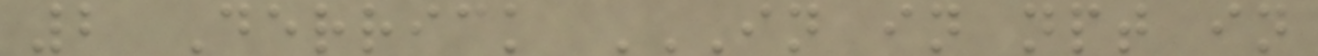2 Derrick IN IN NPT IN
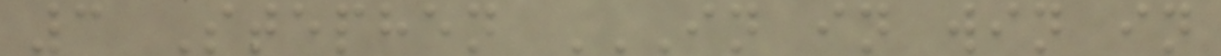3 Stephen IN IN WIN IN
